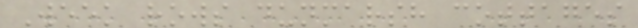Week rows dunmarsh cottages
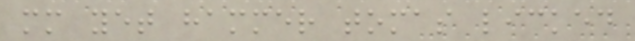mm yet hammer tomas licked
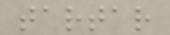tartar
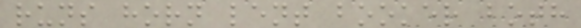runs horn lent booker both
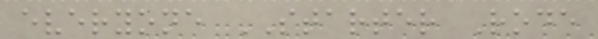everyone STARTER Rode
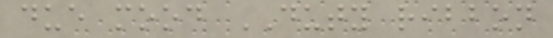due mood DUTY ribbon
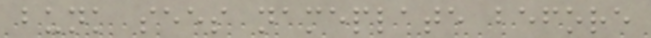bunk sees nameplate before
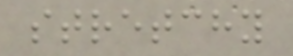stretchy
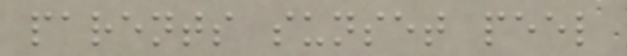parents sunset peel
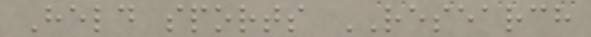Held sports RESEARCH
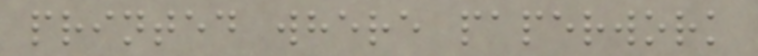printed where paperwork
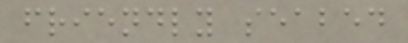friendly seabed
